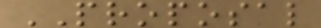PROPOSAL
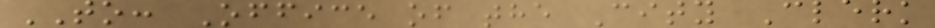TO: Office of the City Clerk
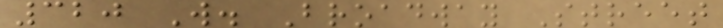320 W. Broadway Street
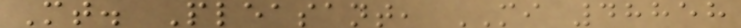Mt. Pleasant, MI 48858
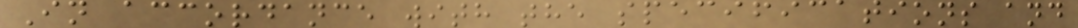In accordance with the specifications and
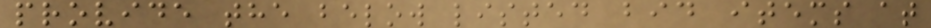provide the below listed bid items at
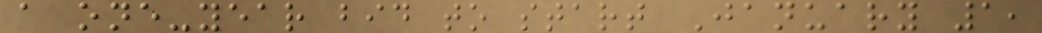a one-year bid to start January 1,
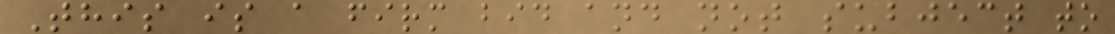This is a firm bid and not subject to
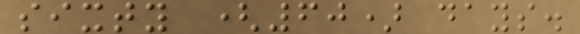sixty (60) days.
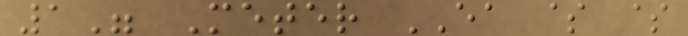1" Meter EA $ $
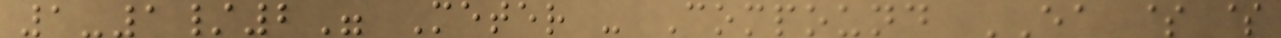1-1/2" Meter - Compound EA $ $
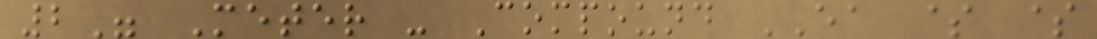2" Meter - Compound EA $ $
